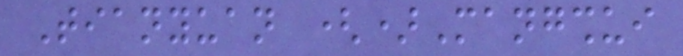Tianyuan ()Mangshui
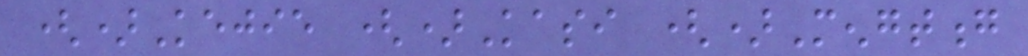()Kejie ()Kasi ()Mengtong
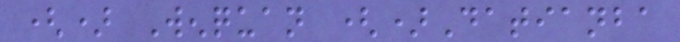() Wenquan ()Datianba
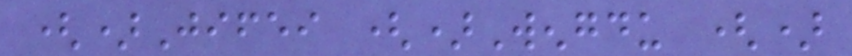()Jifei ()Wengdu ()
